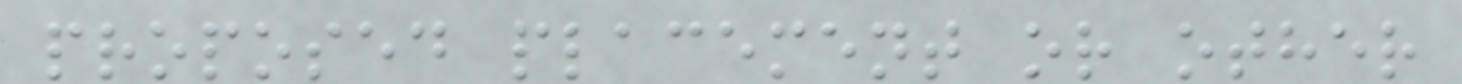proposed placement or other
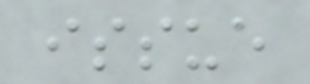issue
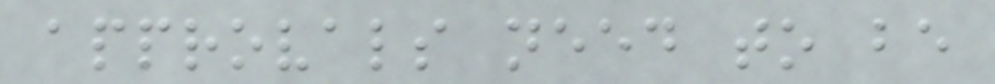approvals need to be
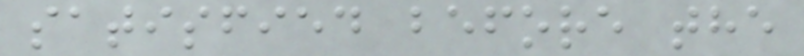satisfied before the
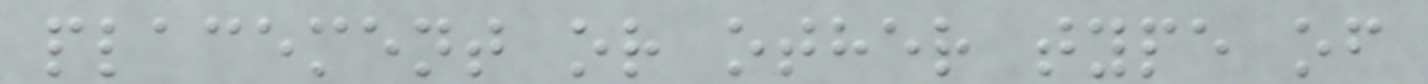placement or other type of
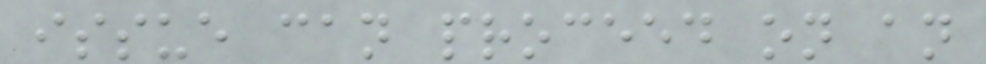issue can proceed on an
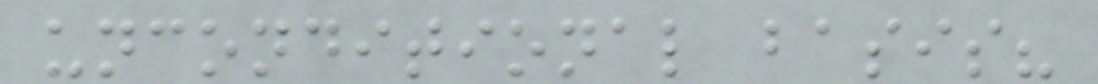unconditional basis?
